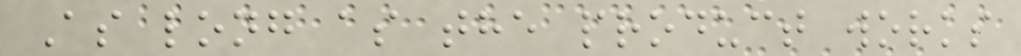As long as the product works
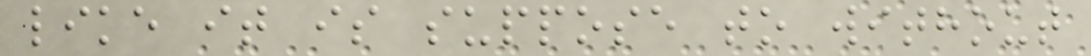like it is suppose to without
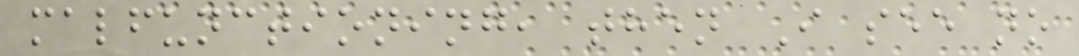malfunctioning, then I see no
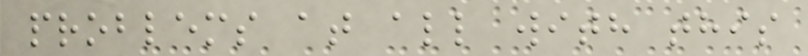problems at all with this
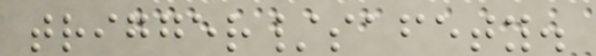trigger/safety.
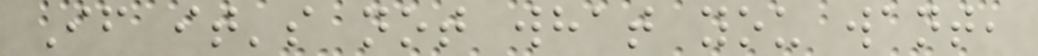If it's not what you want,
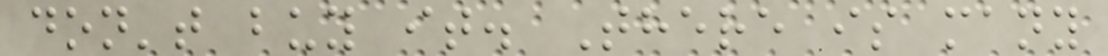don't buy it. There is many
